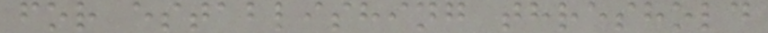for establishing threshold
